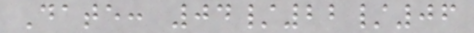Date: 04/22/06
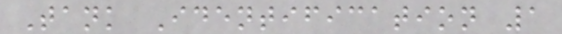Tank Identification 1
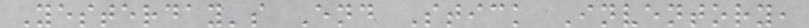Yesterday's End Stick Inventory,
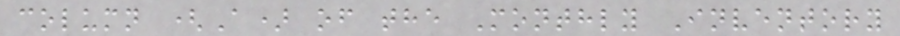column (A) of the Monthly Inventory
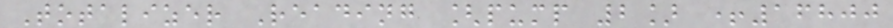Totalizer Reading [pump 2] +16800
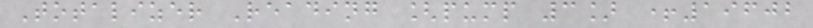Totalizer Reading [pump 3] +19602
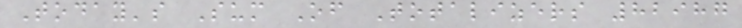Today's Sum Of Totalizers 82987
